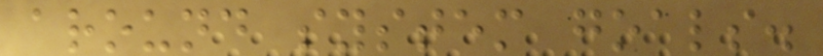around system goals.
